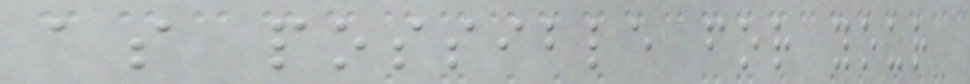as possible for your
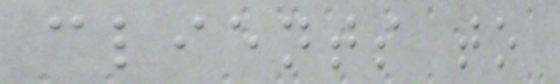clients to
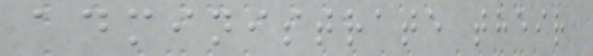administrate their
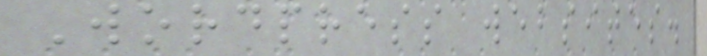Wordpress websites.
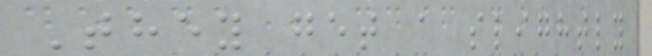They get a slightly
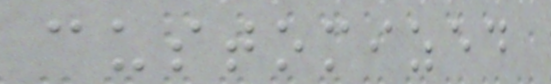customized
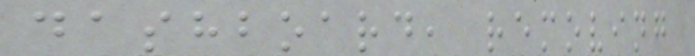dashboard, removing
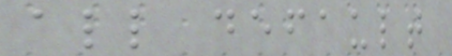all default
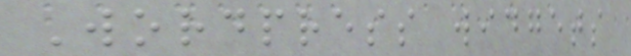Wordpress widgets
